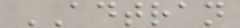ADTRAN
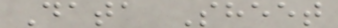Data Sheet
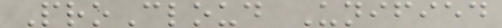ProCloud Unified
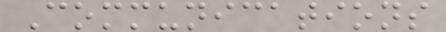Communications
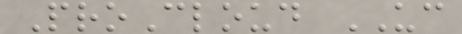ProCloud UC
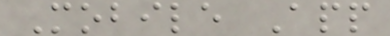Mobile App
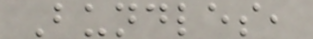Bundles,
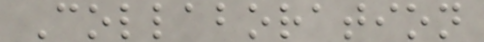Collaboration
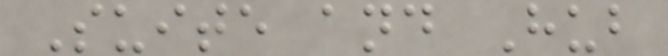Suite and Hub
